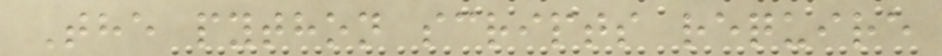The python scripts require
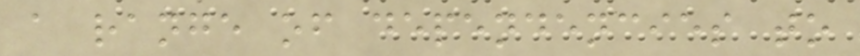a range of dependencies to
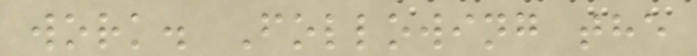work. Following the
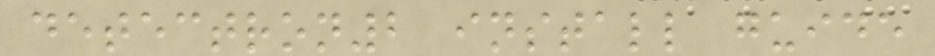detectron2 install guide
